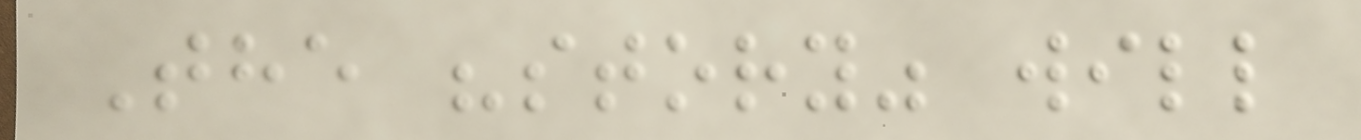The "story" will
